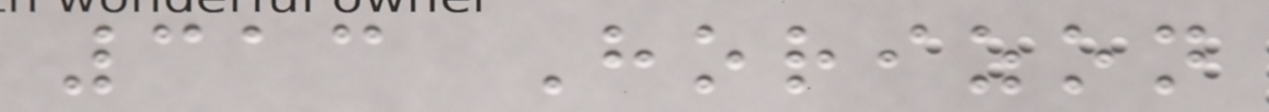313 Horizon
